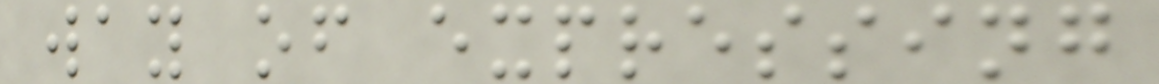way of expressing
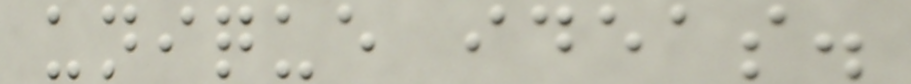unique ideas.
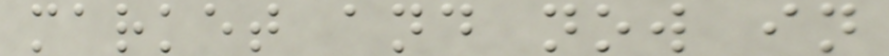market and now in
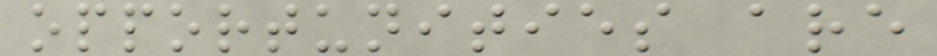opportunities are
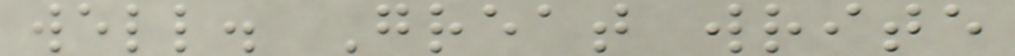well. Great write
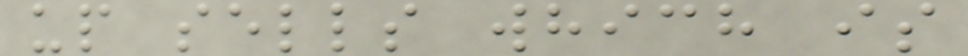up sells which is
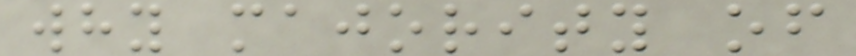why majority of
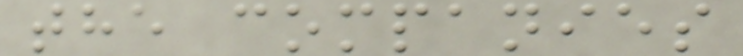the companies
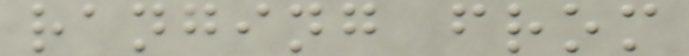ranging from
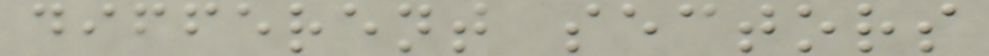different sectors
